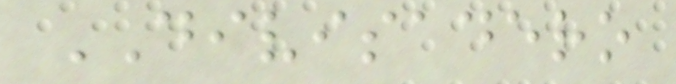DIVISADERO
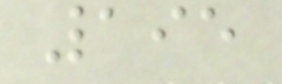195
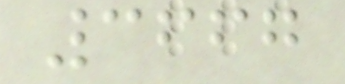3667
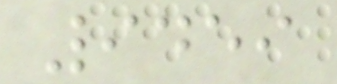9459
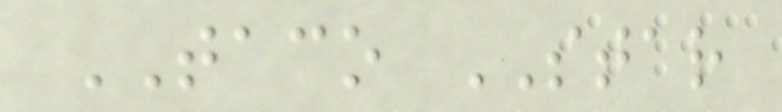TACO STAR
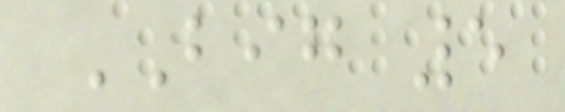BIG 5
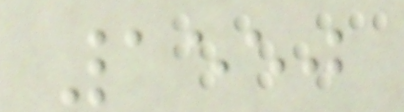1550
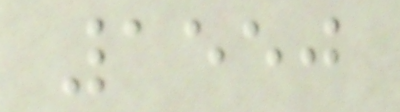1550
